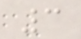3
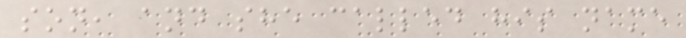son, and she called his name
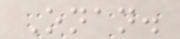Onan.
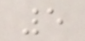5
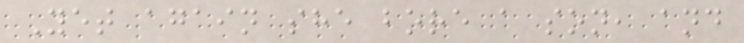Yet again she bore a son, and
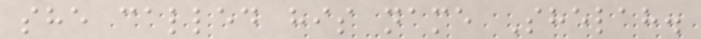she called his name Shelah.
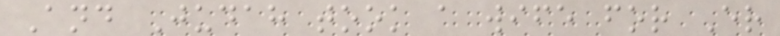And Judah took a wife for Er
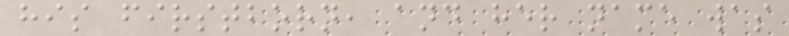his firstborn, and her name was
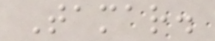Tamar.
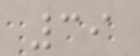39
